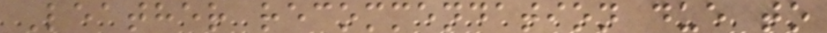Leather recommendation due to
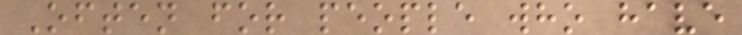Often for people who have
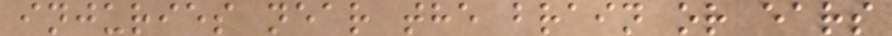injuries near the brain or ears
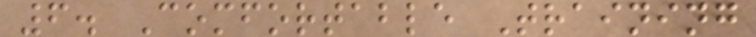6. Comfortable Training
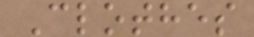Clothes
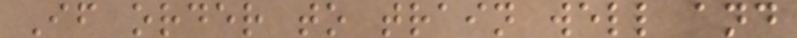If order to train well and
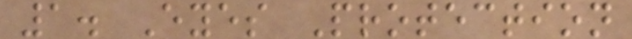1. Eyes Protection
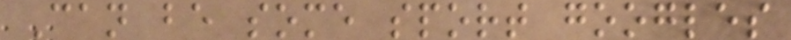Can be some sport googles
